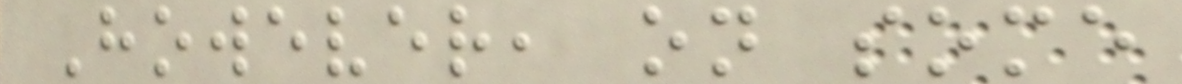However, on some
